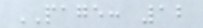PAGE: 12
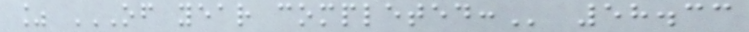% OF YEAR COMPLETED: 58.33
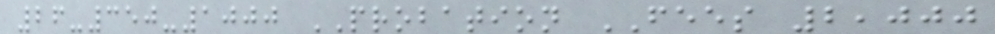26-350-1000 PROBATION FEES 2,000
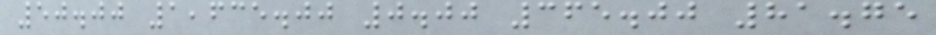50.00 1,635.00 0.00 365.00 81.75
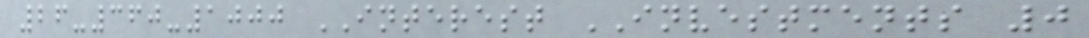26-360-1000 INTEREST INVESTMENTS 0
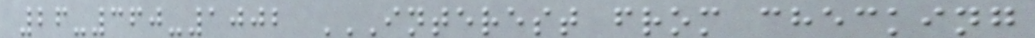26-360-1002 INTEREST FROM CHECKING
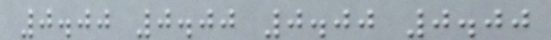0.00 0.00 0.00 0.00
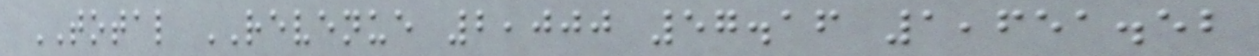TOTAL REVENUE 2,000 57.16 1,651.52
